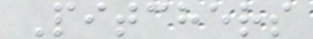Pitchers
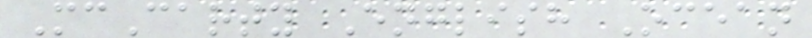McCarty English Ocean
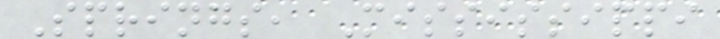Springs, Mississippi
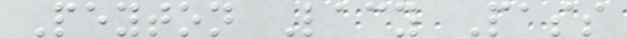Peyton Lacy Pass
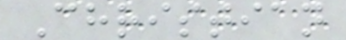Christian
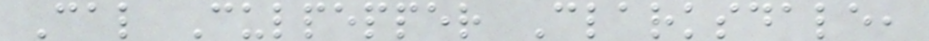Cal Culpepper Clarksdale,
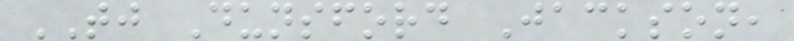TJ Dunsford Jackson,
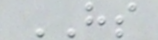HS
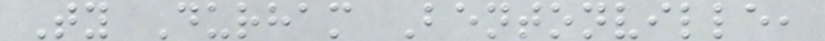Ty Durham Bentonville,
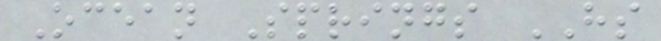Ocean Springs HS
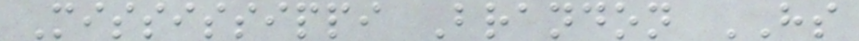Mississippi Brandon HS
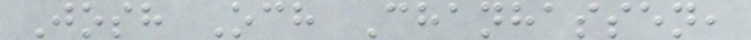Josh Och Chanhassen,
